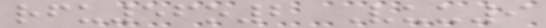rfu56o2 Vuu9
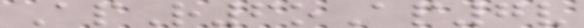ApR6oAp7v
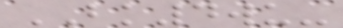BK4wu-
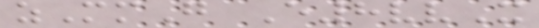zMmG E8vvX
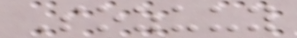Sozuuy
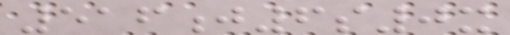516j6s0x
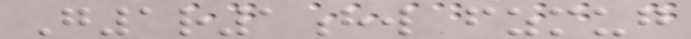G1r1hw fzmug
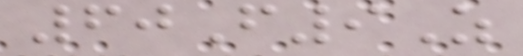60F9Z
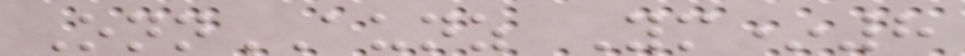OnnAUNZ Ym*8
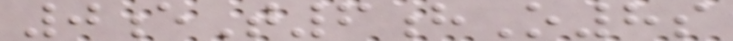0eT6hO8s
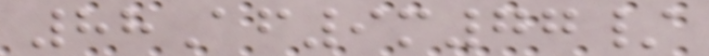88Af9m77/
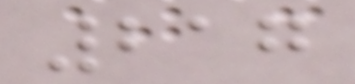217
